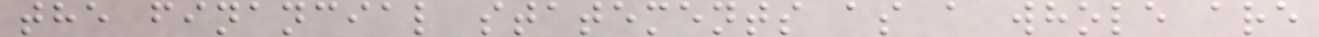the financial statements as a whole are
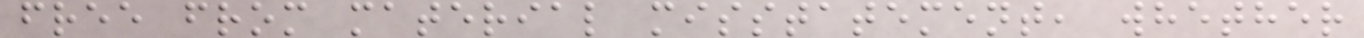free from material misstatement, whether
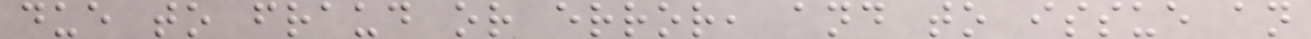due to fraud or error, and to issue an
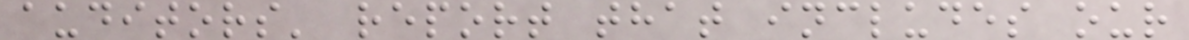auditors' report that includes our
